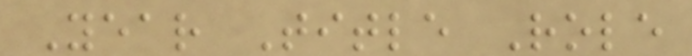Year Title Role
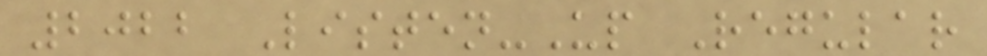2022 Listen-Up Regular
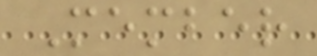Member
